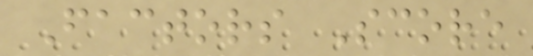Factors Score
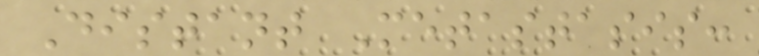Distant Metastasis:
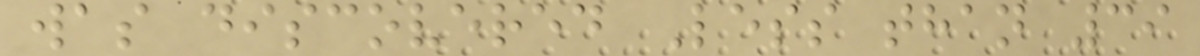was discovered Less than 39
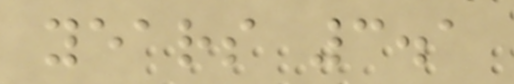years 3.1
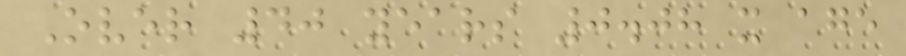Over 40 years 0.08 x age
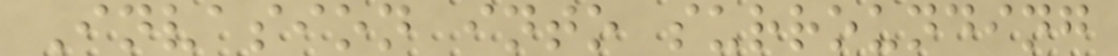Invasion into surrounding
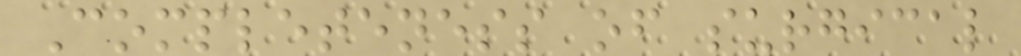Completeness of surgical
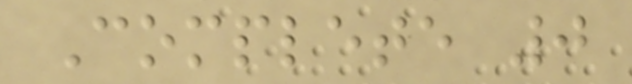Complete 0
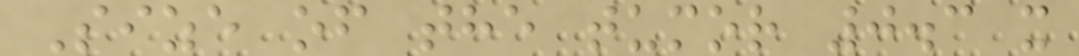Size of the tumor 0.3 x
